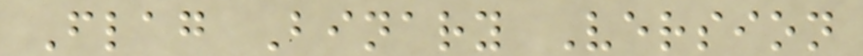Flag Binary Version
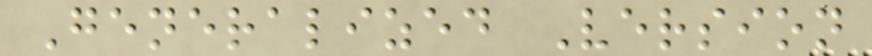Generalized Version
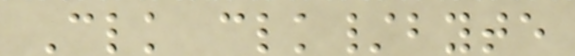Clk clk/byte
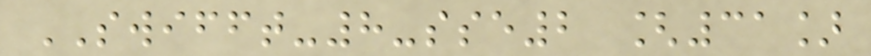SWIFFT-8-sse2 [31]
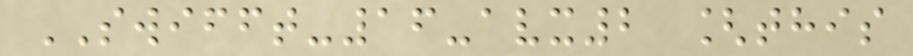SWIFFT-16-avx2 [this
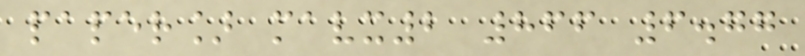paper] mavx2 866 6.77
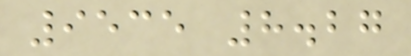9535 8.27
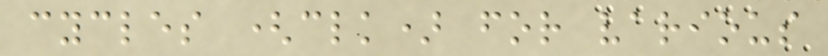cycles (clk) for various
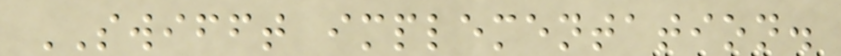SWIFFT implementation.
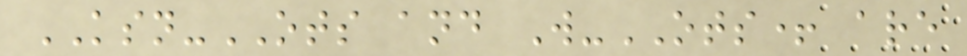KSN-OTS and W-OTS+ are
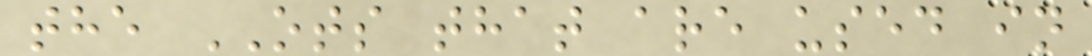the OTS that are used in
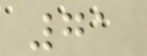71
